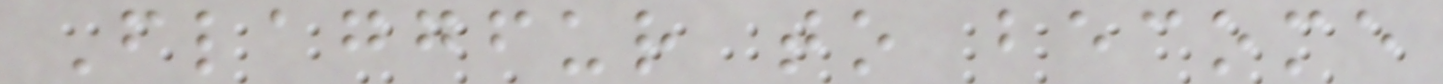Flaggfur to become
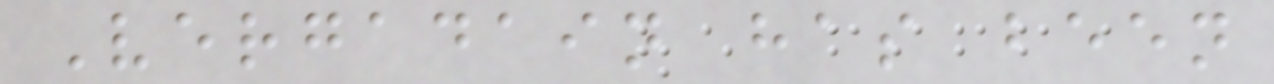Vergadain has been
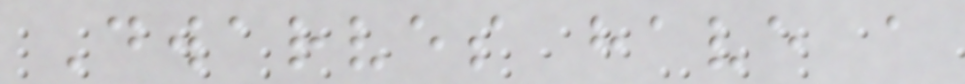Dwarves have a
